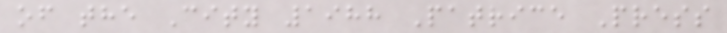of the City 1988 Patrice Press
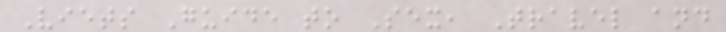Viets Guide to Sex, Travel and
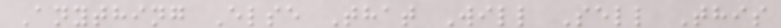Anything Else That Will Sell This
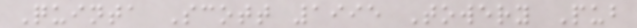Quinta Scott 1995 Towery Pub
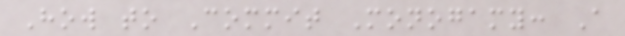How to Commit Monogamy: A
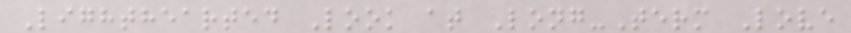Lighthearted Look at Long-Term Love
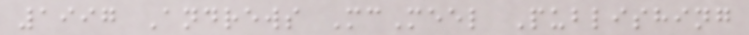1997 Andrews McMeel Publishing
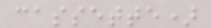cassette)
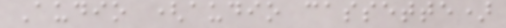Audio (audio cassette)
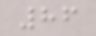86
